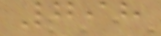798
